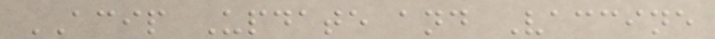ACIP Update and Vaccine
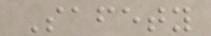Safety
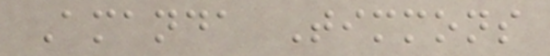Amanda Timmons
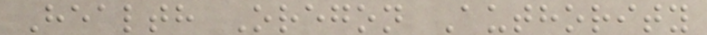Health Oregon Authority
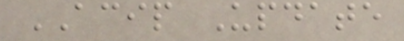ACIP Update
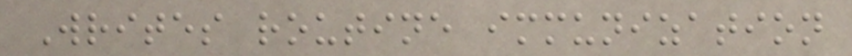Writes routine immunization
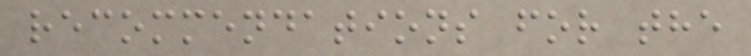recommendations for the
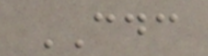CDC
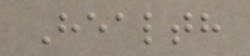Health
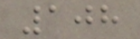108
